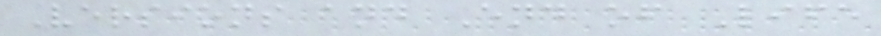Versions and End of Life
